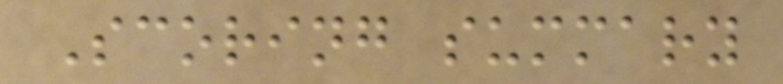Scoring summary
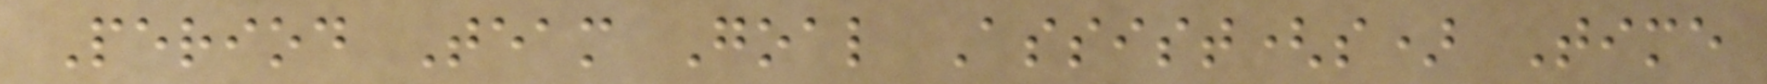Period Team Goal Assist(s) Time
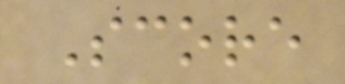Score
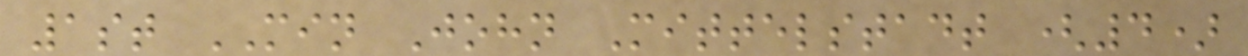1st MIN John Mittelstadt (4)
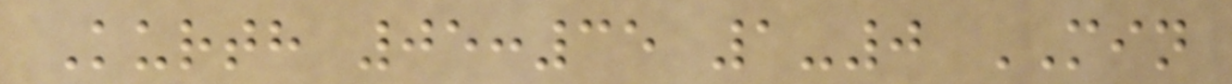Kurth 05:35 1-0 MIN
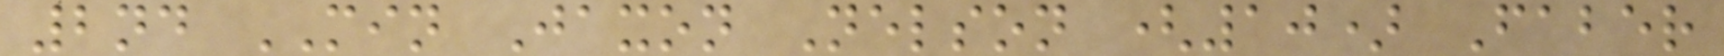2nd MIN Jaxon Nelson (10) Faber
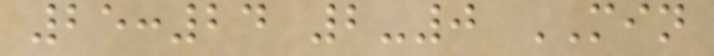25:24 2-0 MIN
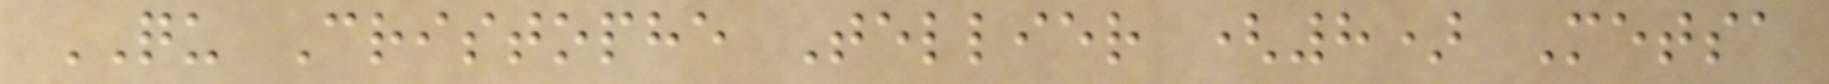QU Cristophe Tellier (8) Metsa
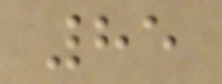85
